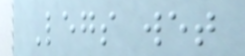Legs wet
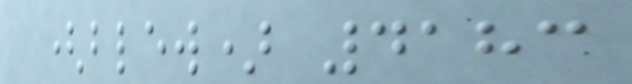(blew) 4183
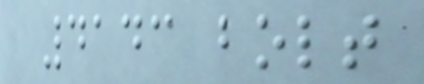4143 bolt
